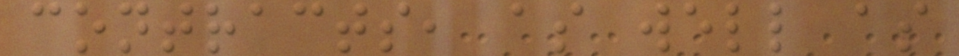contracts, as well as
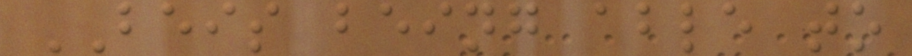BEIS being able to
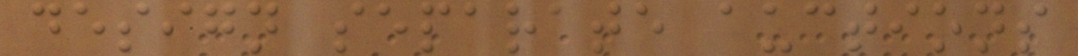design separate auctions
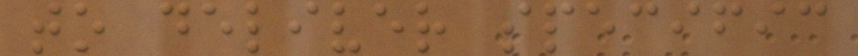to deliver specific
